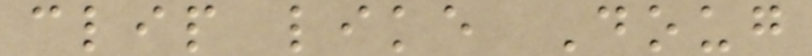clip like Doug
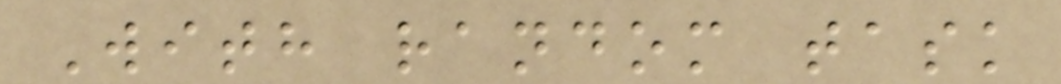With random task
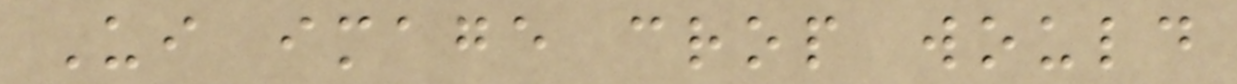Ui image crop would
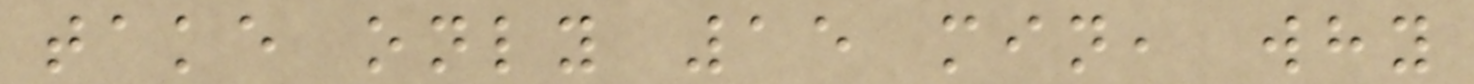take only 15 min, why
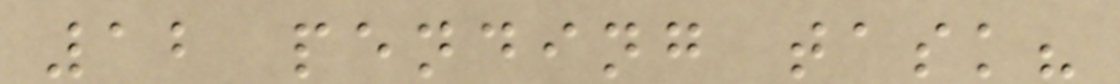12 pending task?
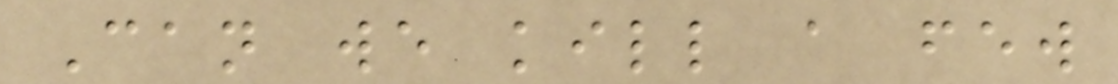Can we kill a few
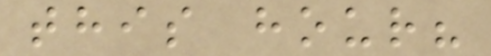this hour?
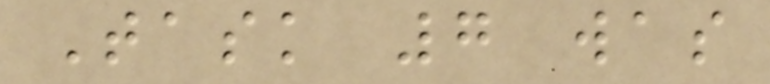Task 7 was
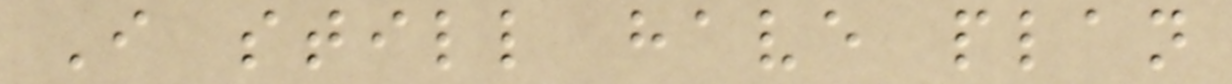I still have plan
